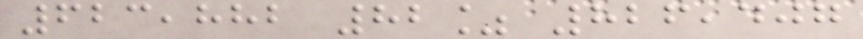623,882 82% 826,407
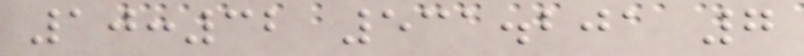10:32 531.201 7
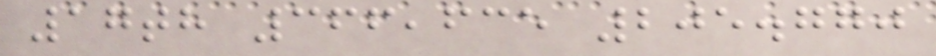17th 366,635 205.770
